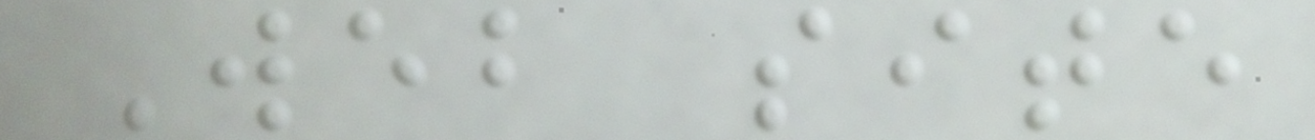Web site
